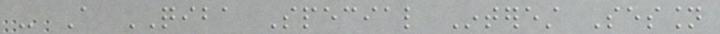- A QIBA Special Interest Session
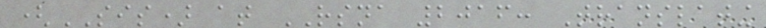(SIS) at RSNA 2016: Translating
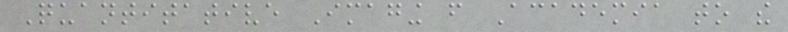Quantitative Imaging from Academia to the
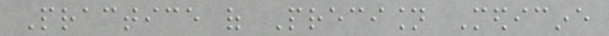Practice of Precision Medicine
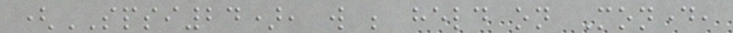(SPSI24), will be held on Monday,
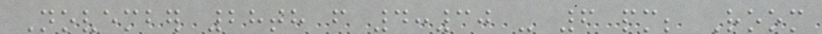November 28th from 4:30 - 6 pm; Room
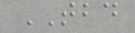TBD
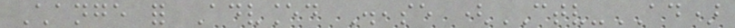Change for Advanced Disease (CTV-AD)
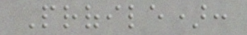Profile):
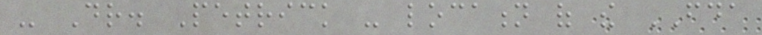- Dr. Petrick - location of the FDA
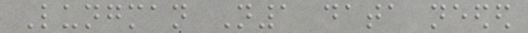Lungman N1 data needed
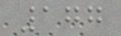177
